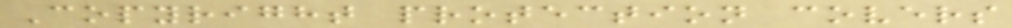Copyright protection covers
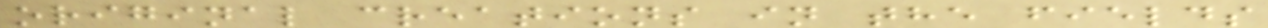original creations in the fields
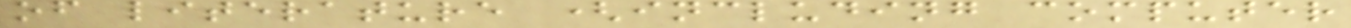of literature (including computer
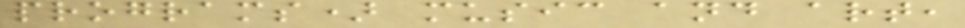programs) music and art,
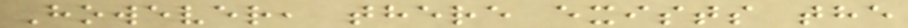However, there exists the
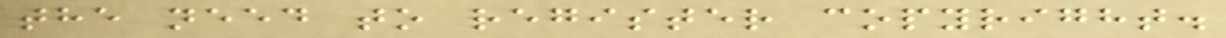the need to register copyright.
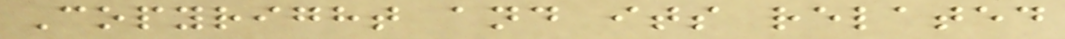Copyright and its related
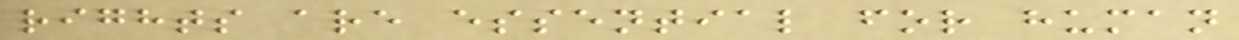rights are essential for human
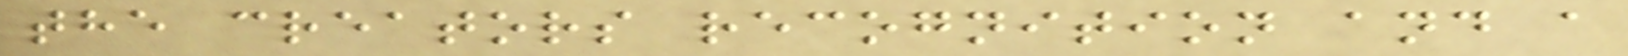the creators recognition and a
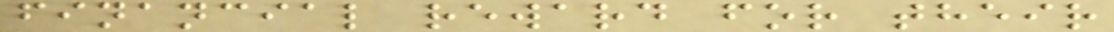financial reward for their
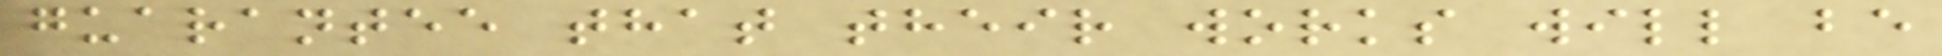guarantee that their works will be
